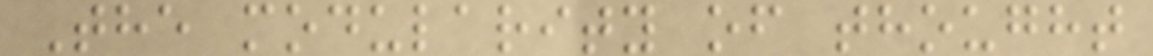The modularity of thought
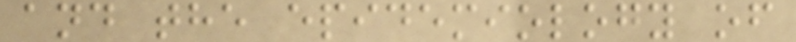and the epidemiology of
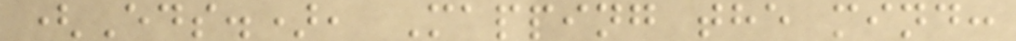(Eds.), Mapping the mind:
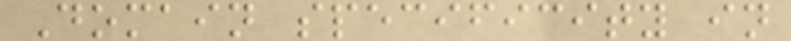Domain specificity in
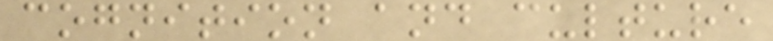cognition and culture
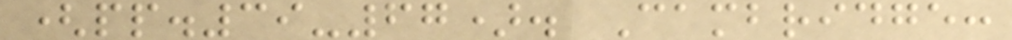(pp.39-67). Cambridge:
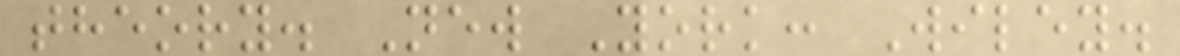theory. New York: Wiley.
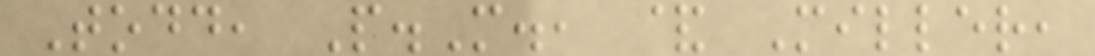Todd, P.M., & Miller,
